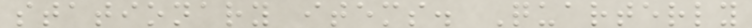stationary items. Quarterly
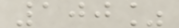100%
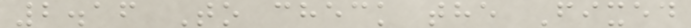2.16 To check the Fixed
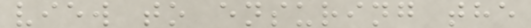view to ensuring the
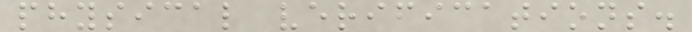physical verifications.
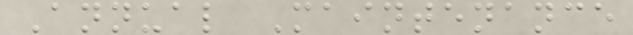Annual Maintenance
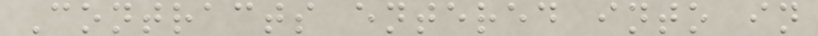Contracts entered into in
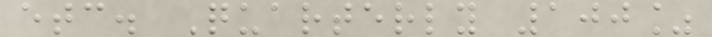etc. Quarterly 100%
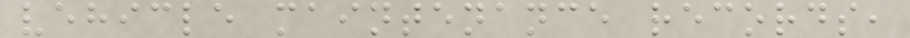vehicle maintenance records,
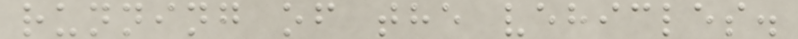running of the vehicles.
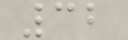32
